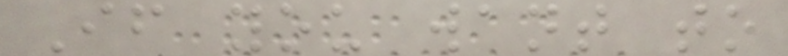If you want to
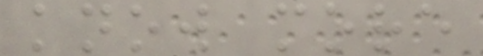know more
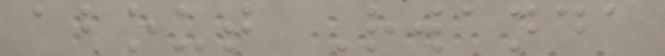about Rwanda
